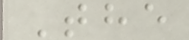The
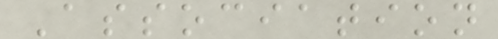Association
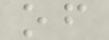of
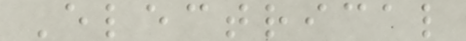Electrical
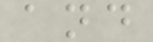and
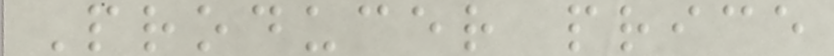Producer price
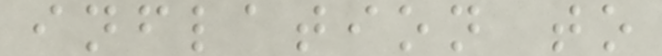inflation to
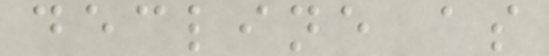decline as
